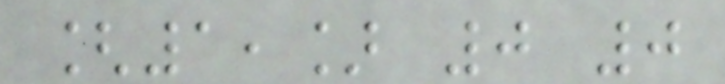[1,] 0 0
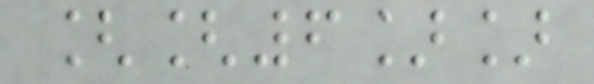[[6]]
